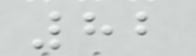82
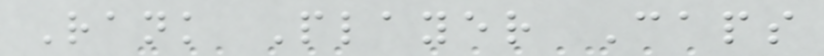Rank Player Caps
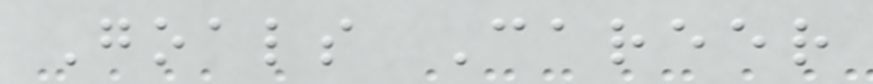Goals Career
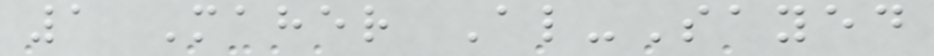1 Maher Al-Sayed
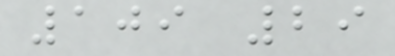109 29
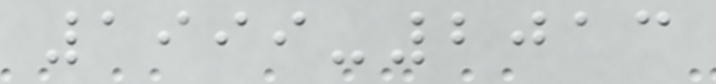1999-2013
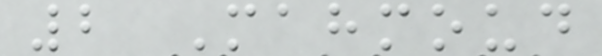2 Mahmoud
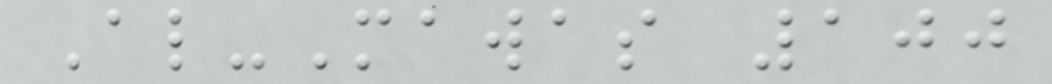Al-Mawas 100
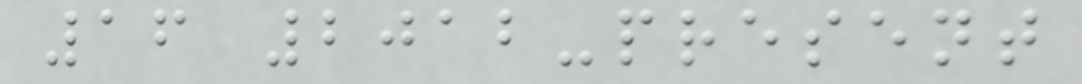16 2012-present
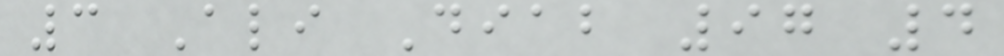3 Ali Diab 97 4
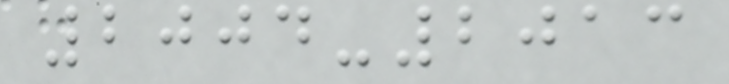2004-2013
